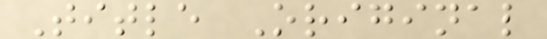Title Original
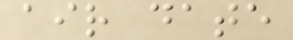air date
